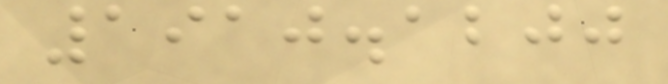1910.1200
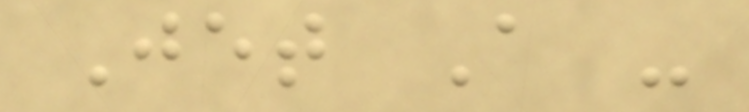Jet A -
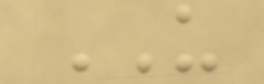US
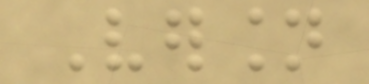Version
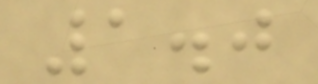1.0
